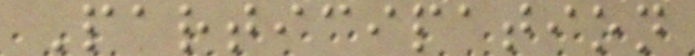Participation
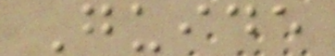Guide
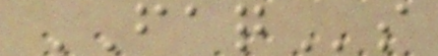FAQs
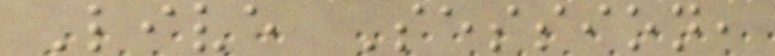Live Session,
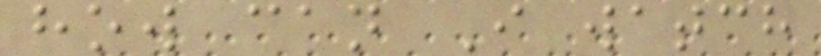how can I watch
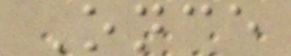Once
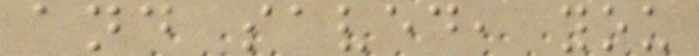and saved, you
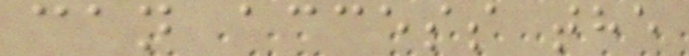can access the
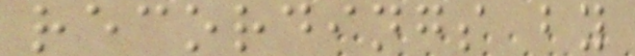recordings by
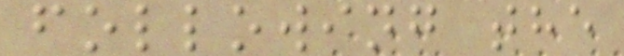following the
